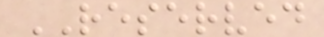RESERVED
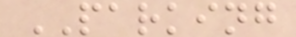PARKING
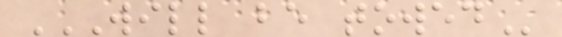WILL BE TOWED
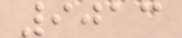9013
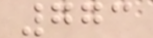773
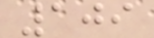109
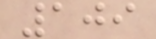109
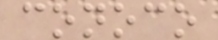conoco
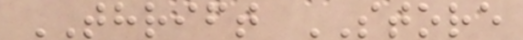THRIFT STORE
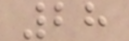28
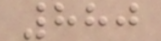880
